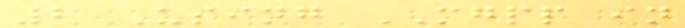2 Using MGPP in
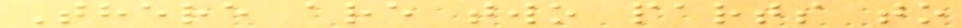There are two parts to
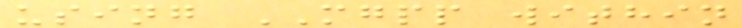using MGPP within
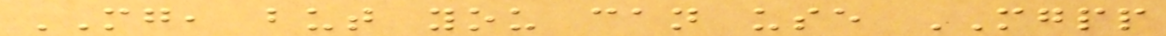MG, but you can use MGPP
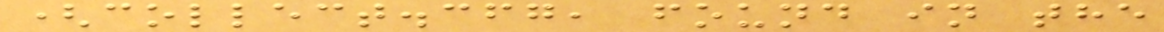(collect.cfg, found in the
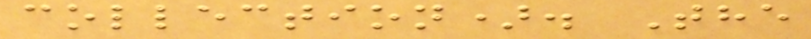collection). The
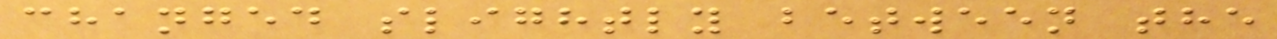changed slightly between the
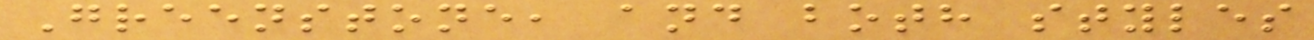Greenstone, and both styles
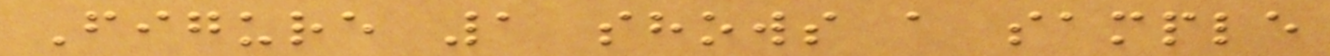Figure 1 shows a sample
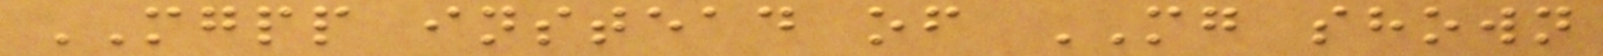MGPP instead of MG shown
